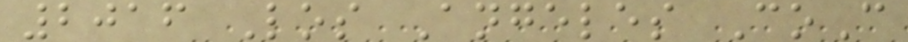2016 Los Angeles CoC
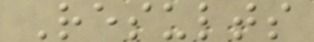Results
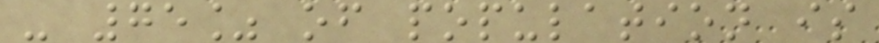- 75% of population is
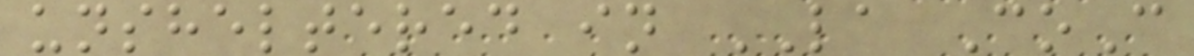unsheltered in LA CoC
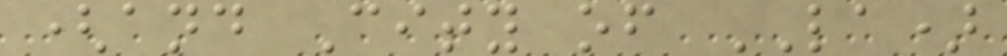(and City of LA)
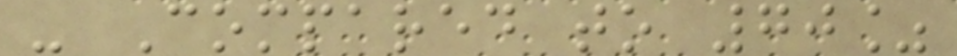- Compared to 70%
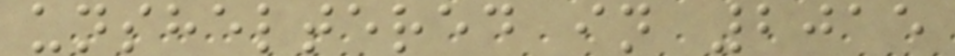unsheltered in 2015
